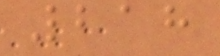218
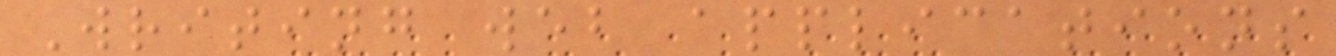Writing web applications
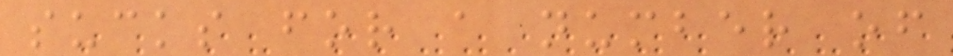sucks for a number of
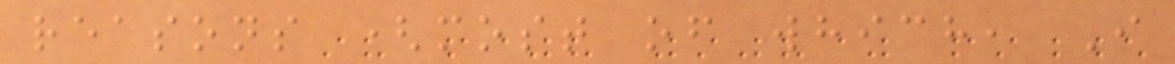reasons (most of which, I
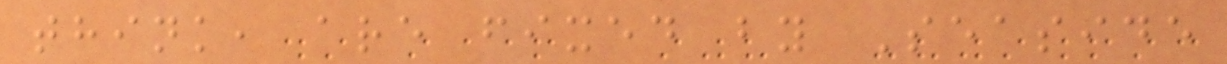think, are fixed by Seaside
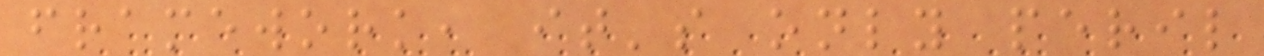framework, it's only peril
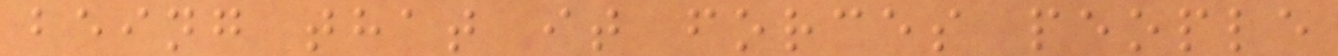being that it forces people
